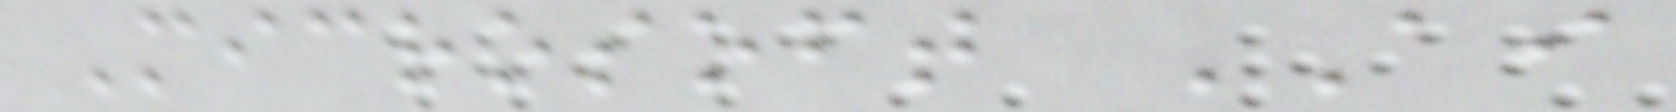Microsoft AI
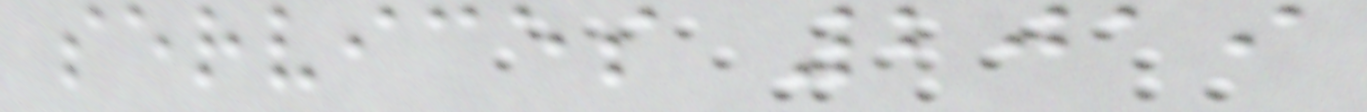services 2019
